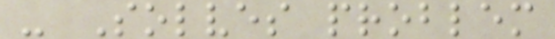- Solves problem
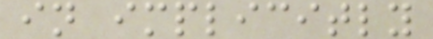in implicitly
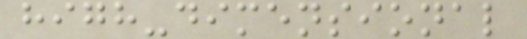high-dimensional
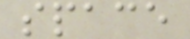space
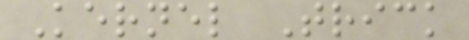Kernel Trick
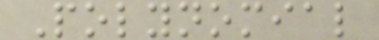Polynomial
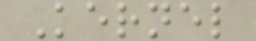Kernel
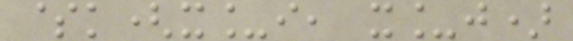$k(x_i, x_j)
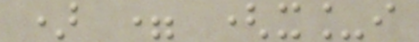) = (x_i
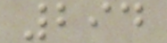294
